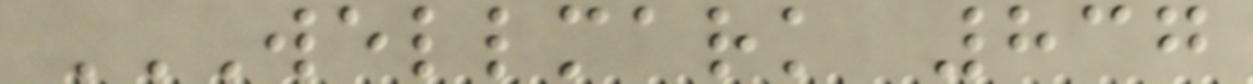WELLMARK 837
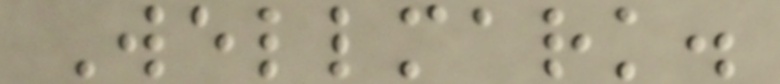Wellmark.
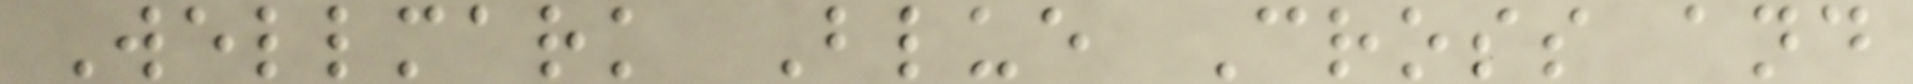Wellmark Blue Cross and
